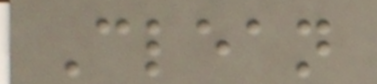Clean
